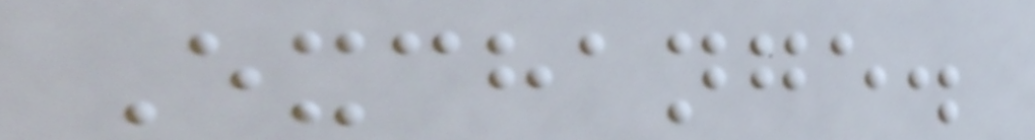Exchange.
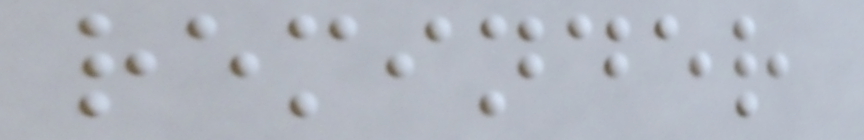reminder
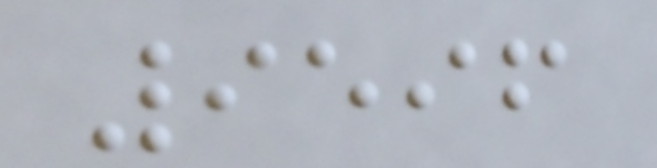9596
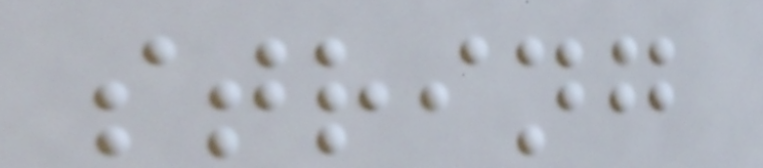string
